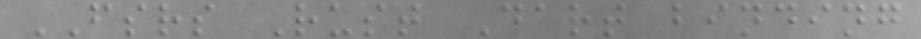FSRS Rust Dart binding
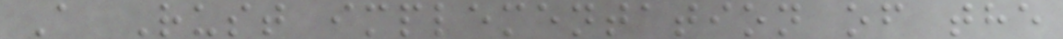A Rust implementation of the
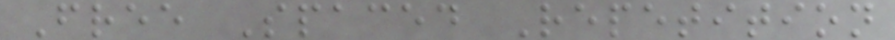Free Spaced Repetition
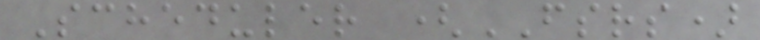Scheduler (FSRS)
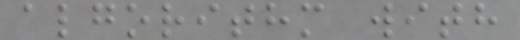algorithm with
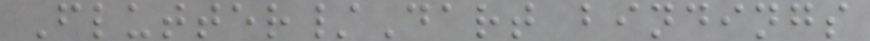Flutter/Dart bindings
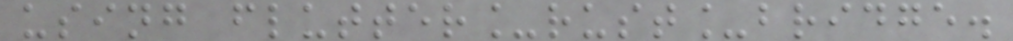using flutter_rust_bridge.
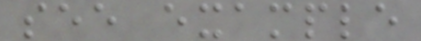see example
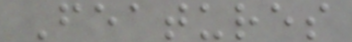Features
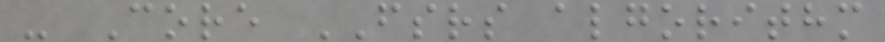- Core FSRS algorithm
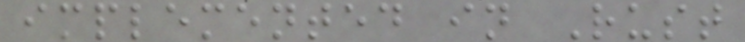implemented in Rust
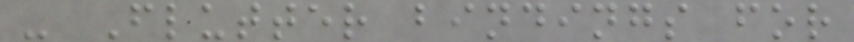- Flutter bindings for
